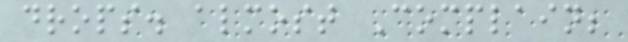drops. almost Complain;
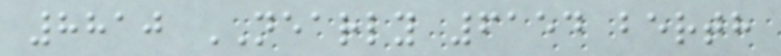8810 NEARLY 6154 berth
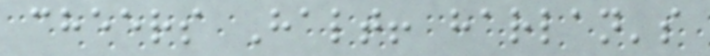cheers Halt! harlan's
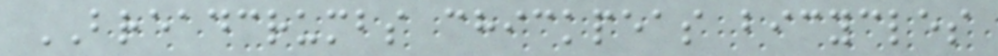BREADCRUMBS chickpeas bicycles
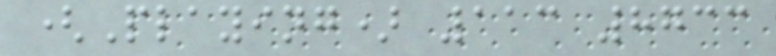(Playing) 113 8733
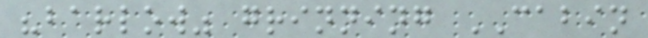"barlow" grinning CABIN
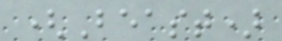(Beast)
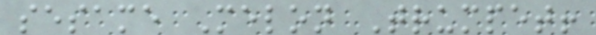sesame Melon Trumpet!
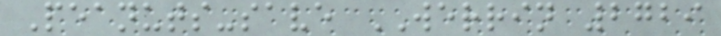Peanuts-save WERRIN 2729
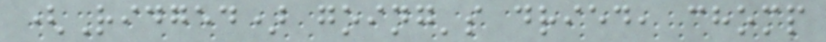(Ridged) going's dried, chomp
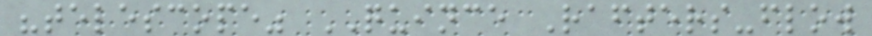"telescope" QUINCE Rafters-flow
